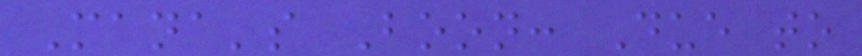Mana's Boon: Due to
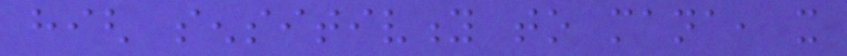high sensitivity to mana, it
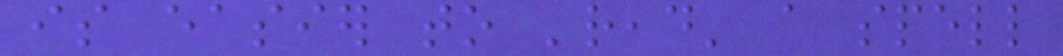is easier to 'read' a spell
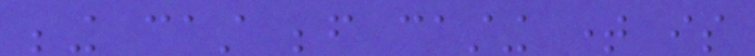being cast before casting time is
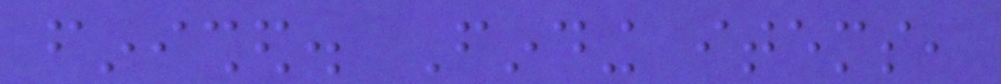finished. Finding items,
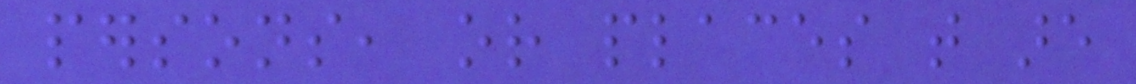persons, or places that are
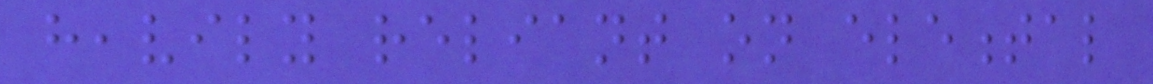heavily reliant on elemental
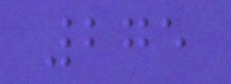275
